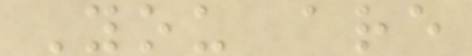You are
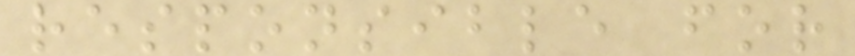responsible for
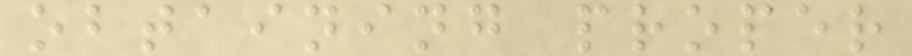obtaining proper
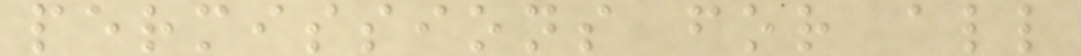permissions for all
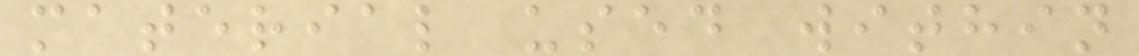material used within
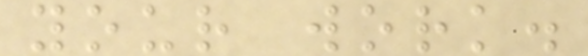your work.
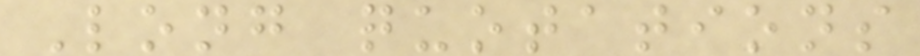Long quotations
